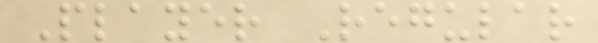Player Regular
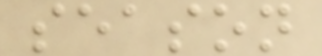season
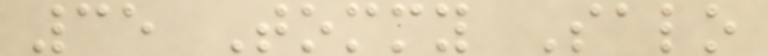35 Tommy Salo
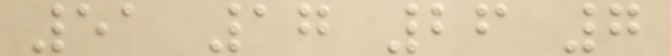51 17 26 7
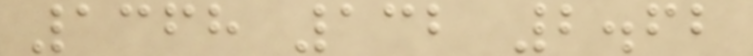1368 132 2.62
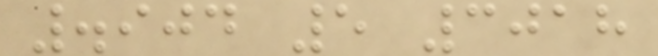.904 5 3018
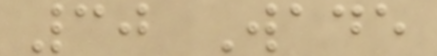30 Wade
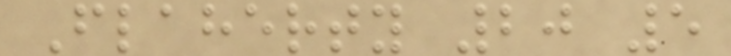Flaherty 20 5
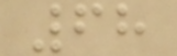68
